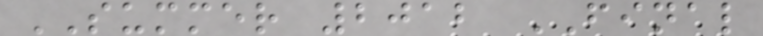SUMMER 2012 FINAL
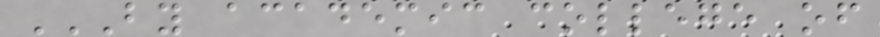BY ACADEMIC COLLEGE OF
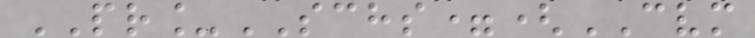PR_SCHS=(CVM
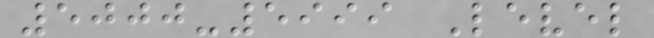5000-5999 Level
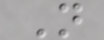N
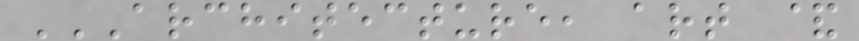ARCHITECTURE, ART &
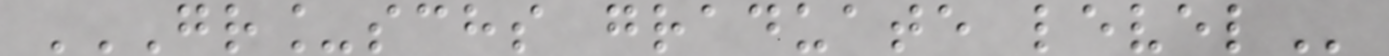GR_SCHS GRADUATE LEVEL
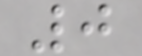0
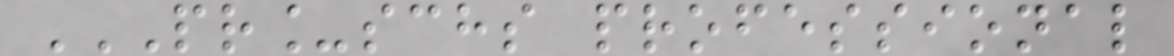PR_SCHS PROFESSIONAL
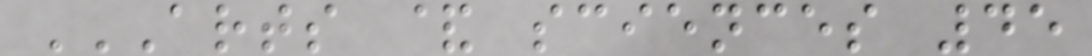ARTS & SCIENCES 45
